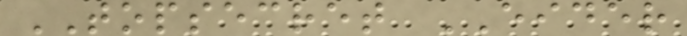TOPSECRET EIDER
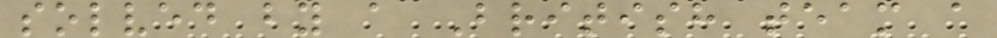solved by a British team a
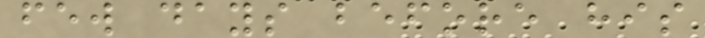few days before his
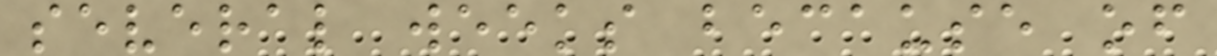several weeks because of
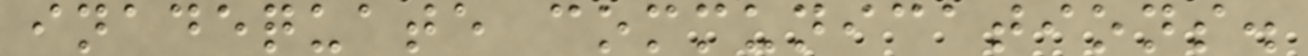inadequate communications.
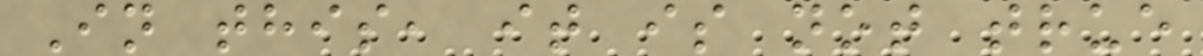In this, it is not true
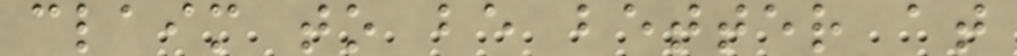claim to be better at
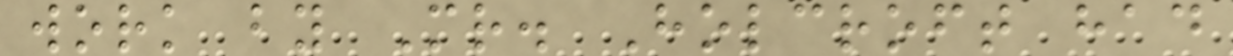work by Mr. Holcroft had
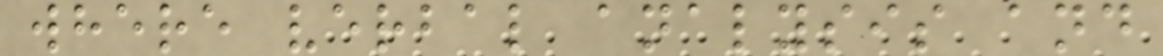where verbal analysis and
